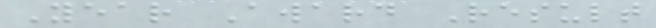Year Award Result
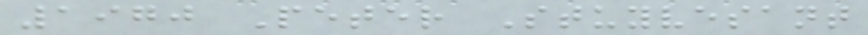1970 Peter Stuyvesant
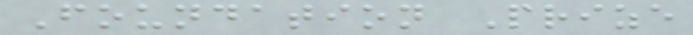Foundation Prize
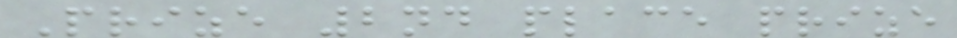Prize 2nd place prize
